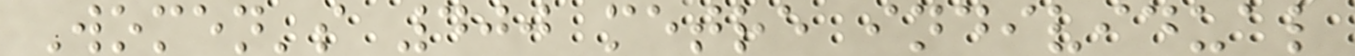Women's 400 metre individual
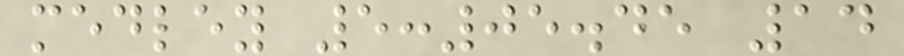medley 5:05.45 14
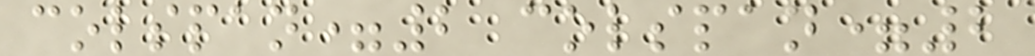colspan=2 colspan=2
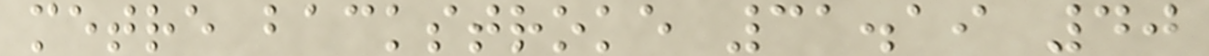metre backstroke 31.19 40
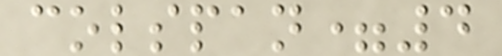colspan=4
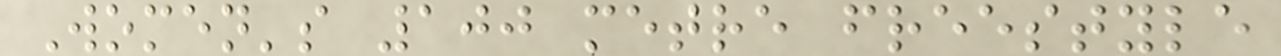Women's 100 metre freestyle
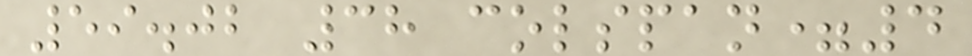59.02 38 colspan=4
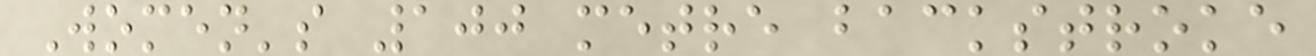Women's 100 metre backstroke
